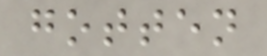gotten
